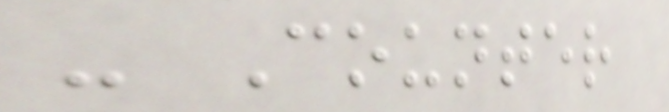- Counter
